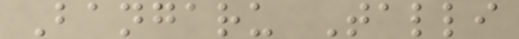Bangaru Talli
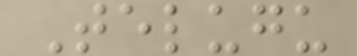Telugu
